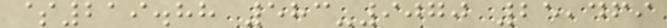$219.88 583-9070 25,469
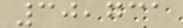30,731
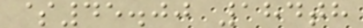$45.00 184th
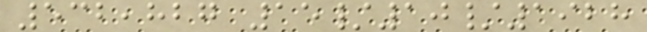532,827 15/10/1928
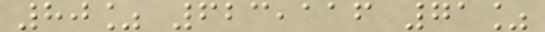80% 623,116 71%
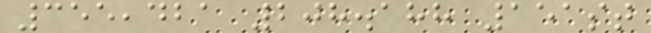355,421 208.188 151st
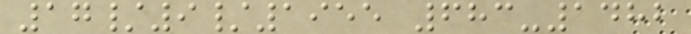17/9/1955 683-1482
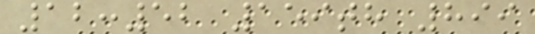12:52 159th 899
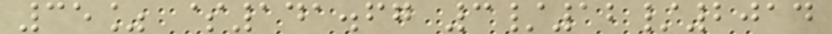35% $141.67 3/12/2014
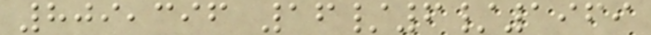809,396 16/6/1969
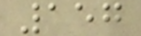157
